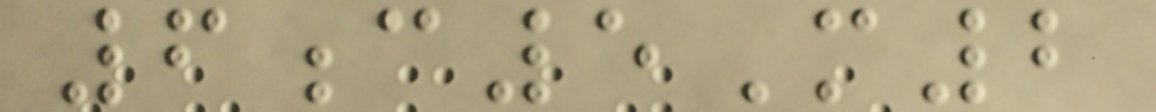6c5M2
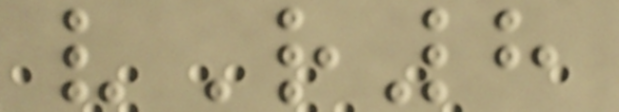vR8
